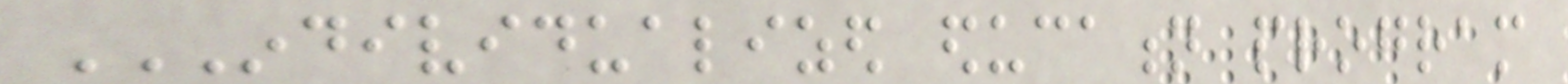INDIVIDUALIZED EDUCATION PROGRAM
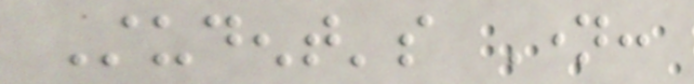Student's Name:
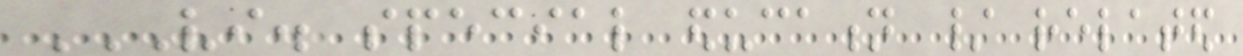VI. SPECIAL EDUCATION / RELATED
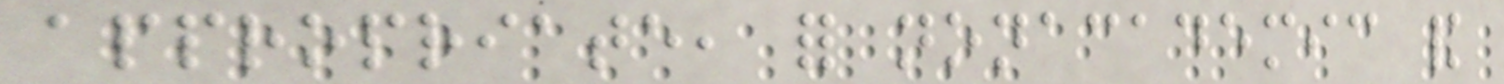appropriate, for nonacademic and
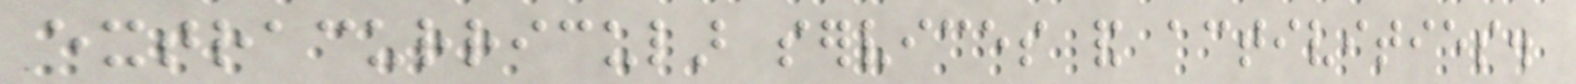extracurricular services and activities.
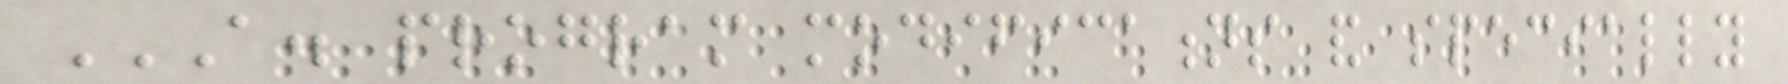A. PROGRAM MODIFICATIONS AND SPECIALLY
